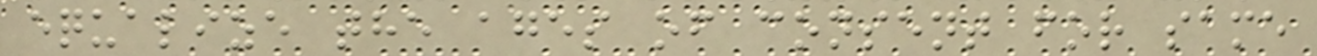equalize the ages of consent for same
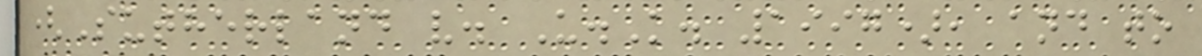(Sutherland v. U.K. 1997), and to
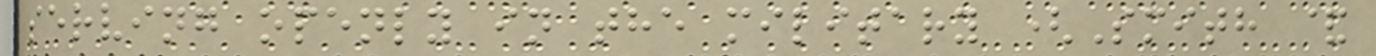serving openly in the military (Smith &
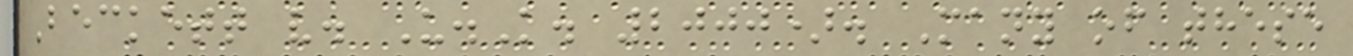Beckett v. U.K. 2000). Many of these
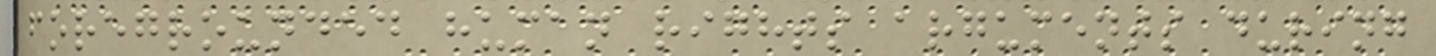foregrounded human rights arguments during
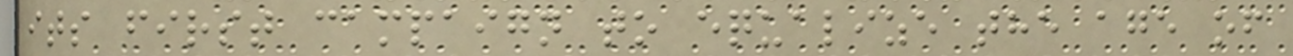its first campaign to equalize the age of
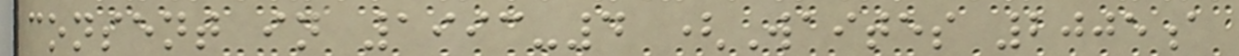consent in 1993-4 (Waites 2005a
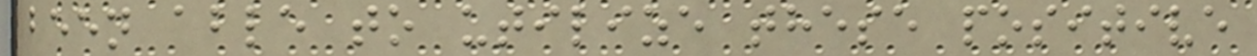been able to utilize these positive
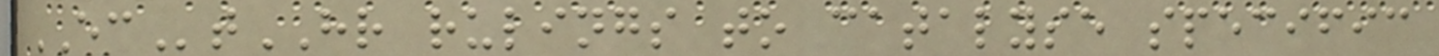ECtHR rulings to catalyse specific
